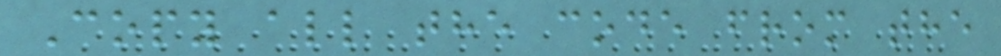Copy all the code from the
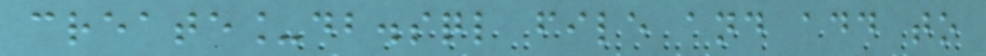create_db.sql file and add to
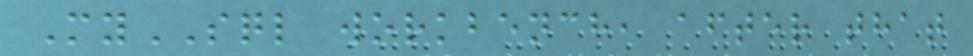MySQL workbench, after that
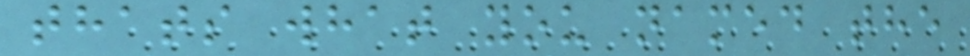thats what you named the
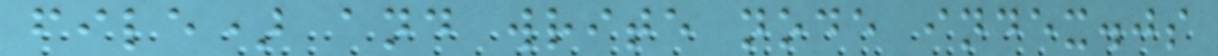file) and write node index.js
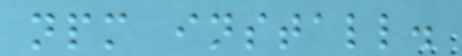npm install.
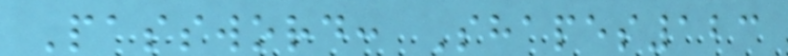Password: Shapes123
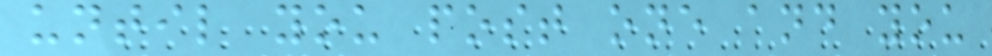until you post one and you
